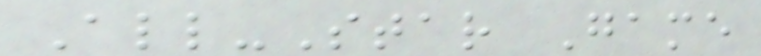All-Star Game
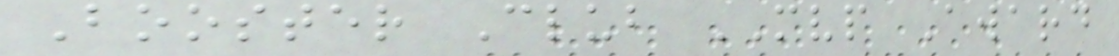Booster Club MVP Award
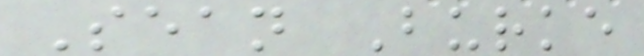Sean Burke
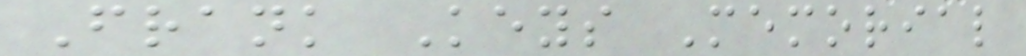Frank Keys Memorial
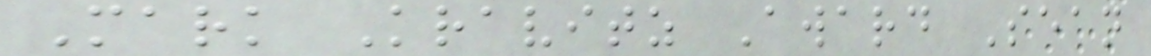Mark Kravitz Award Sean
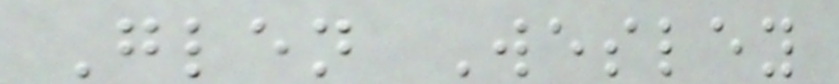Glen Wesley
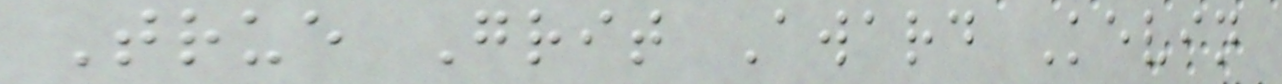True Grit Award Kevin
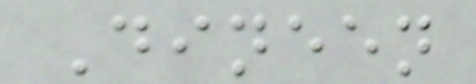Dineen
